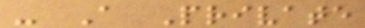- A Private
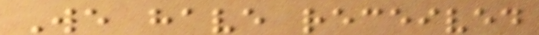We have received
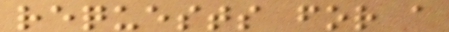requests for a
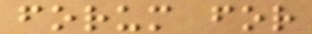forum for
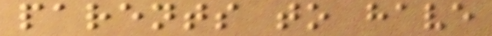parents to have
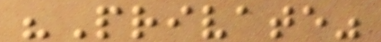"Private"
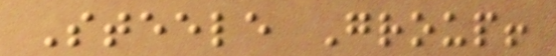Steele Group!
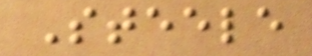Steele
